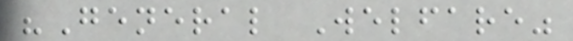"General Welfare"
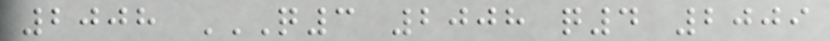2008 Q3 2008 Q4 2009
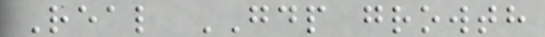Real GDP growth
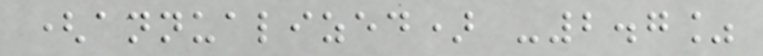(annualized) -2.7%
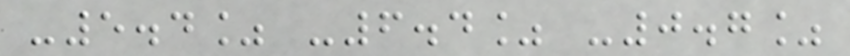-5.4% -6.4% -0.7%
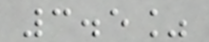3.5%
